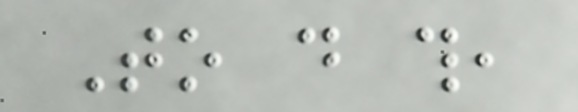To do this,
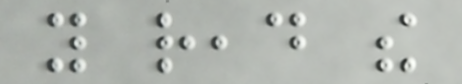you read the
